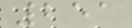251
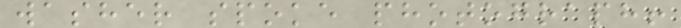washer spoke photograph!
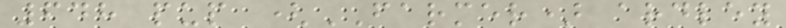648 pup (FARMER) ardley
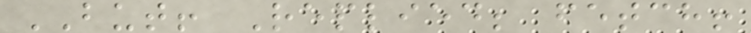BUT! Replied; fetch!
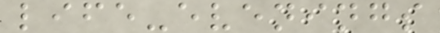life-evenings
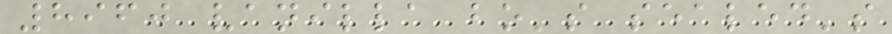8960 vanilla bo's sealed's
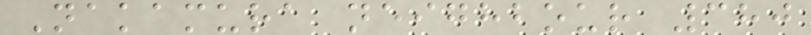Nakamura neighbour 380
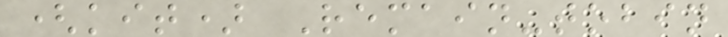(kit) Remain-tobin
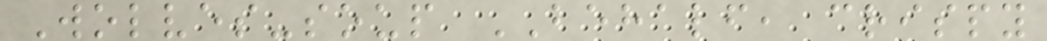Wolves-soup BEHALF, crispy
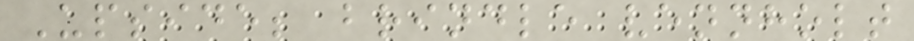Upside; brindle vennholt
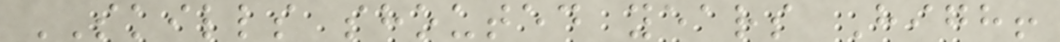SKILLS shouted years High!
